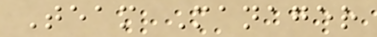Team Manager
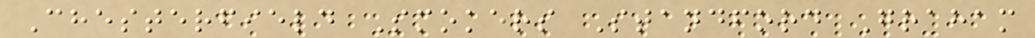Chesterfield Smokers Standford Graham
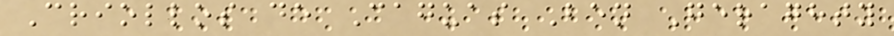Criollos de Caguas Ben Geraghty
